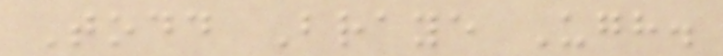Todd Braye Ugh.
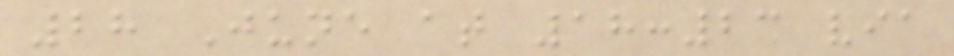28 June at 18:23 via
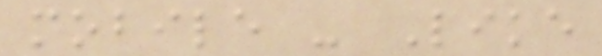mobile - Like
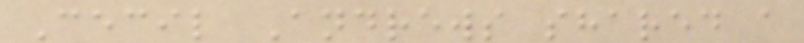Cecil Andrews shared a
